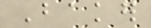Baker
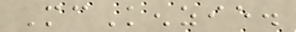McKenzie.
